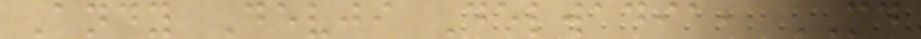Andy Devji Delwadia, MD
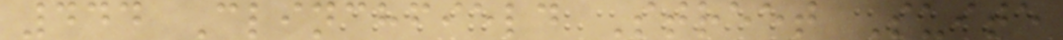444 Clinchfield Street Suite
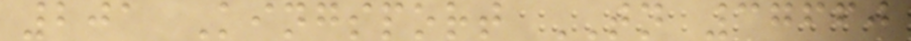201 Kingsport TN 37660
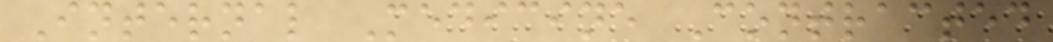Internal Medicine Contracted
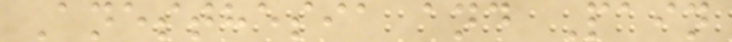Anesthesia and Pain
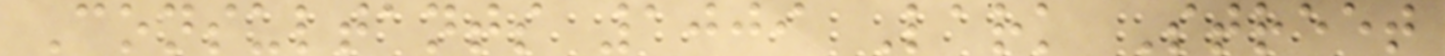Consultants 1009 Lark Street
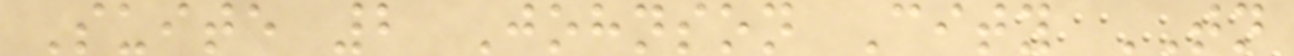Suite 2 Johnson City TN
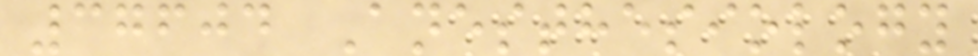37604 Anesthesiology
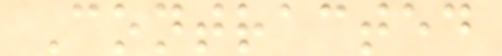Contracted
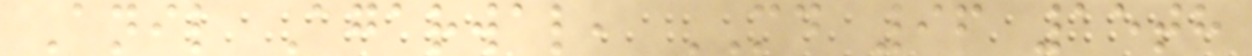Anil Agarwal, MD 96 15th
